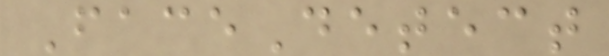FaceDetect
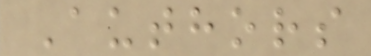Authors
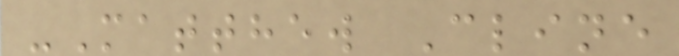-Matthew Cline
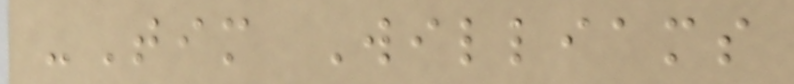-Tim Williams
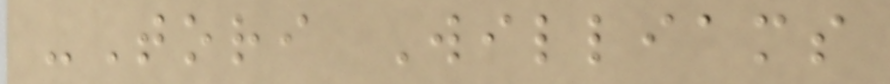-Tori Williams
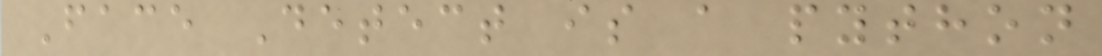Face Detect is a python
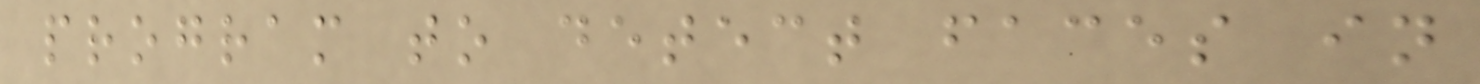program to detect faces in
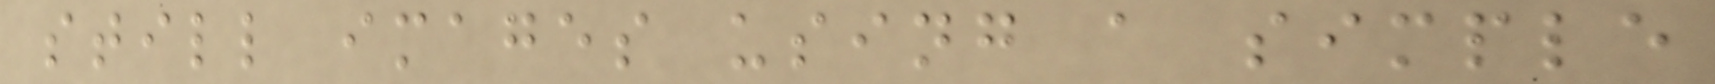still images using a simple
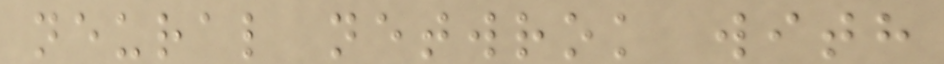neural netwrok with
